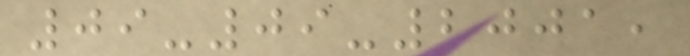09-09-2001,
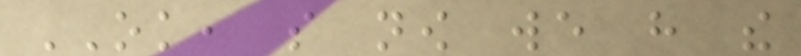OK, so now we have the
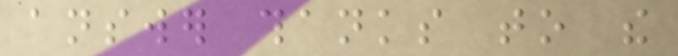answer thanks to the
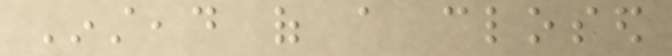Instead of a closed
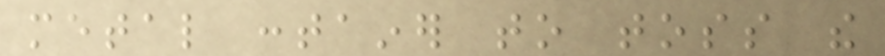metal container to toss the
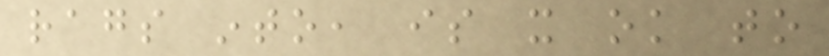rags into, is it ok to
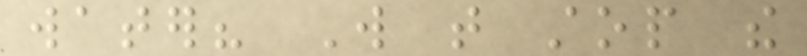water? Will that stop the
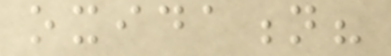oxidation?
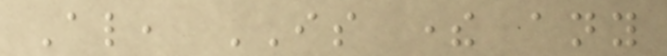Also, IS there any
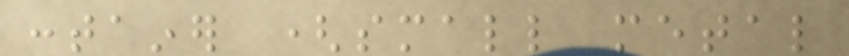container (small metal
